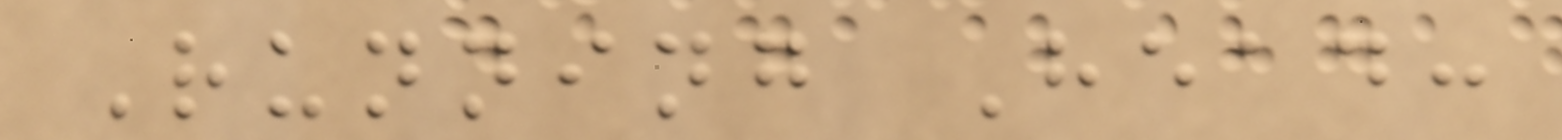Running Head:
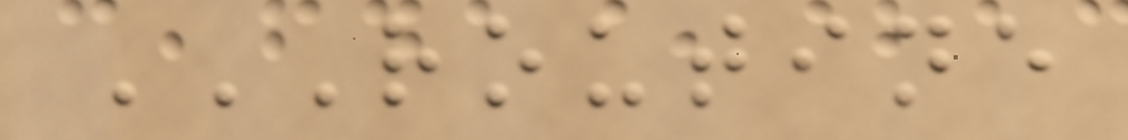ROUTINE
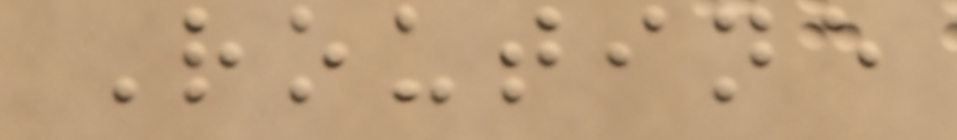Routine
